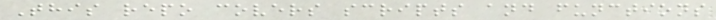This repo covers scripts and functions
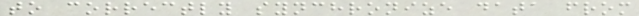to correctly synchronize data from
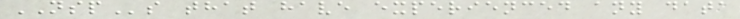NSPs that have experienced any data
